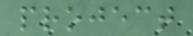project
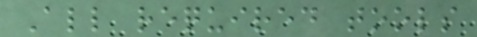All required tools
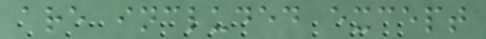are included except
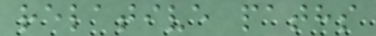relative paths
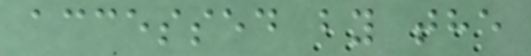accessed by the
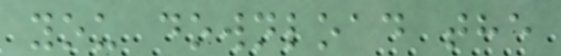you download the
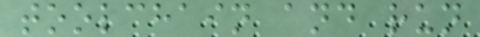toolchain and run
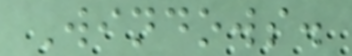Windows.
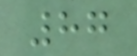87
